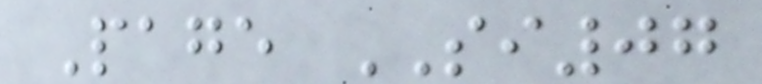Page SI07
